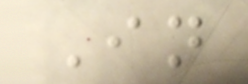In
